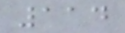114
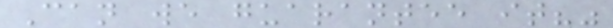Can we guarantee it?"
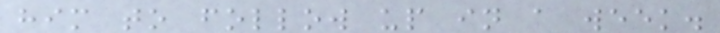him to follow up in a week.
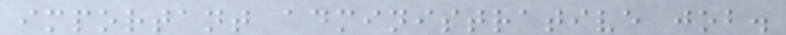important administrative job.
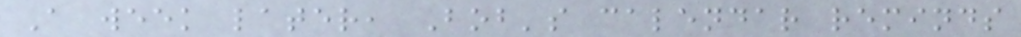A week later, Bob's calendar reminds
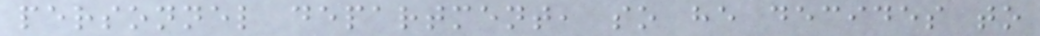personnel department, so he decides to
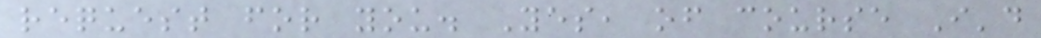request for you. Yes, of course I'd
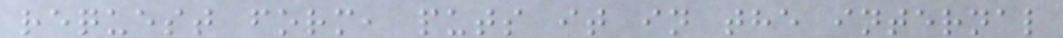request form, puts it in the internal
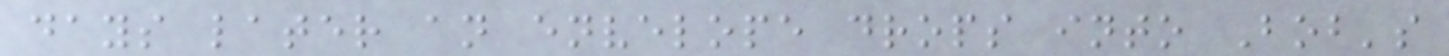days later an envelope drops into Bob's
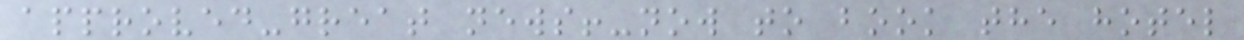approved-great news!-now to book the hotel
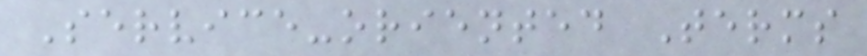Service-oriented Terms
